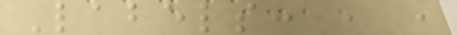Labels: , ,
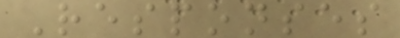Responses
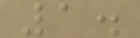1.
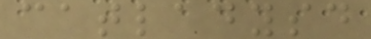catladysd
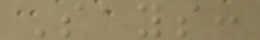Says:
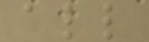all
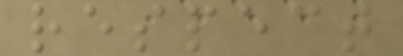respect
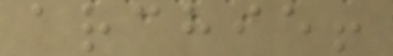archie!
